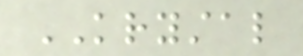KRYSTAL
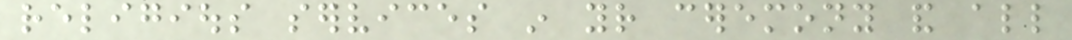religious services in your ceremony and all
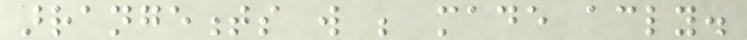arrangements will be made accordingly.
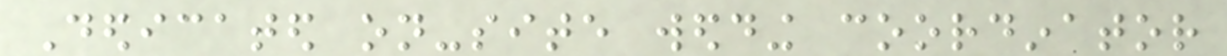Dedicated on-site wedding coordinator
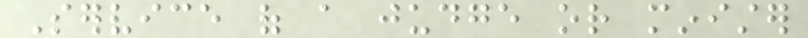Service of a judge or minister
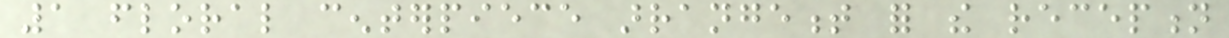1 floral centerpiece arrangement for the reception
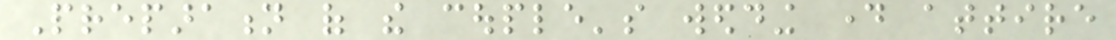Preparation of the couple's wedding day attire
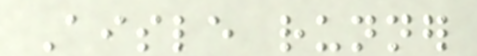Aisle runner
